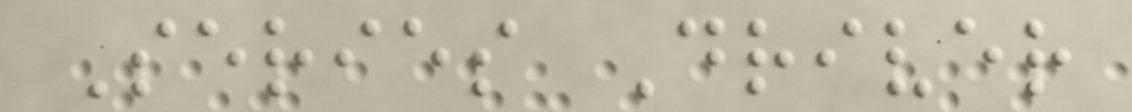Series Driver
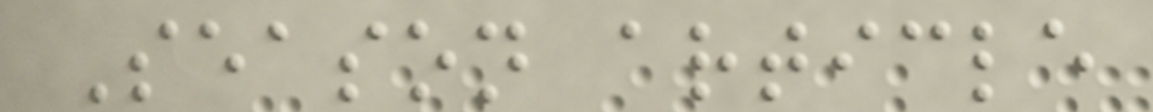Season article
